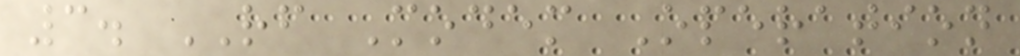3. RF Modem Operation
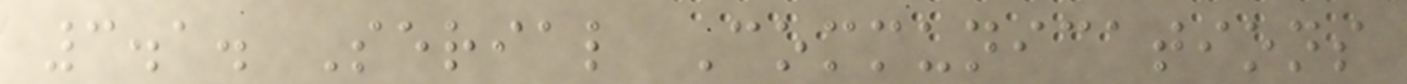3.1. Serial Communications
